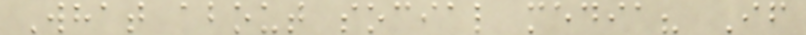What about social media? If
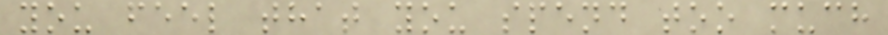you feel that you spend too much
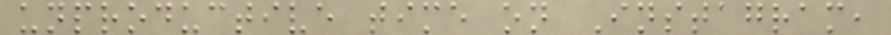unproductive time on Instagram,
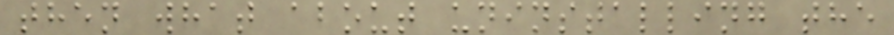then what about uninstalling the
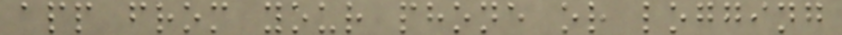app from your phone or logging
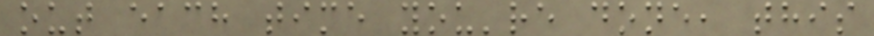out each time you're done, this
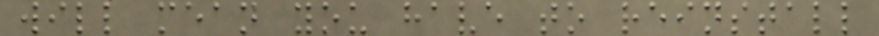will mean you have to reinstall
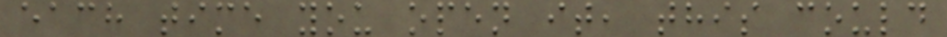each time you open it, this could
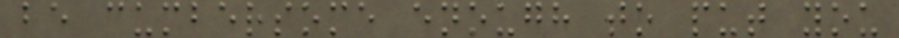be cumbersome enough to put you
